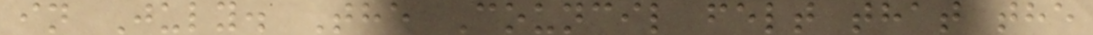in July. The Council felt that the
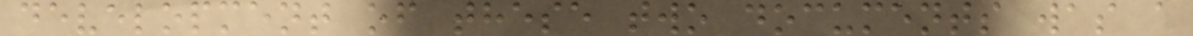development of these two documents was a
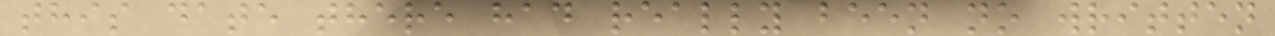this date there had really been no written
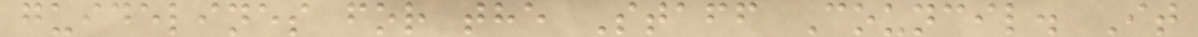guidelines for the Staff Council. It
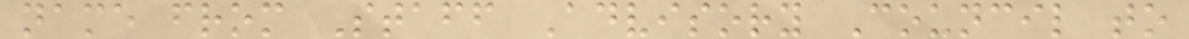name from Staff Advisory Council to
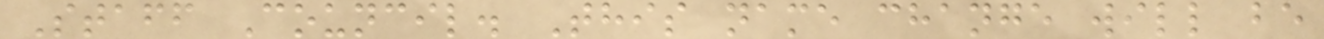Staff Council. This name change will be
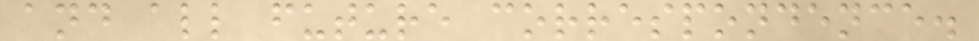and all future correspondence.
